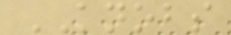KNOBS
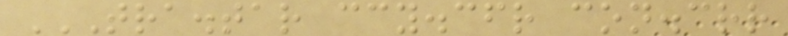TRA.TAR CCY.CFR CON.CRR
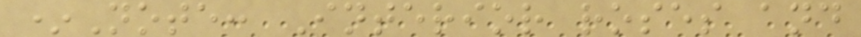*Note: Interior roses and
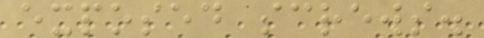exposed screws.
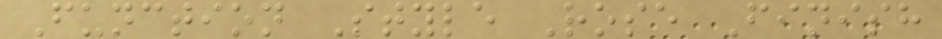Function Style Rose Finish
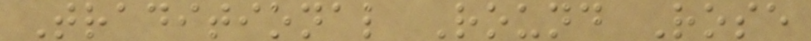Traditional Round Rose
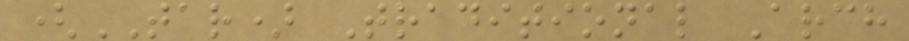(TAR) Traditional Arch
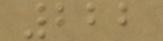222
